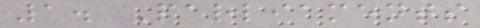1. Parliaments
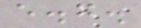e.g.
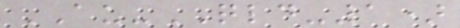AU-QLD-1)
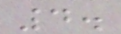4.
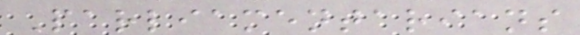Parliamentarians
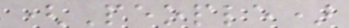(People)
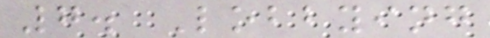7. Lobbying
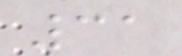31
